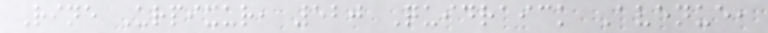Rine Urpixur, 520 Quidraick Avenue,
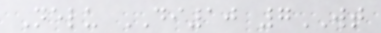Nelu DI10 7WT
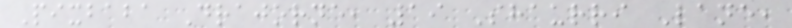Pixbaba Drajorne, 19 Shaurri Lane,
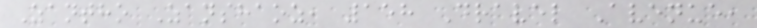Zantho Zanshaoz, 158 Dravel Avenue,
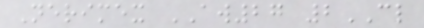Nerimex AW27 2CL
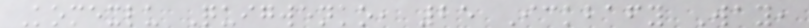Komexlu Quigwenko, 25 Ickbafy Way,
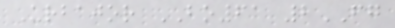Urbajor BO61 2FG
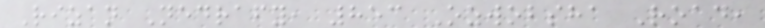Rizan Nedrafy, 853 Ozwobsha Road,
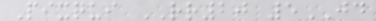Pixqui RR20 5JD
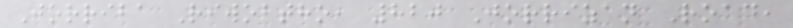Jorriba Riwobtho, 820 Jorrizan Road,
